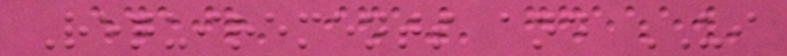Requirements and UI
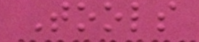Tools
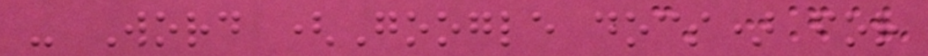- Word (Google docs) for
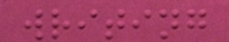writing
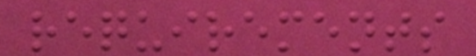requirements
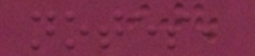notes,
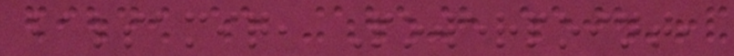balsamiq, Powerpoint,
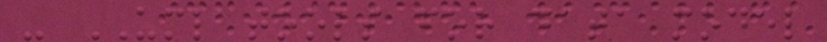- UML tools for data model
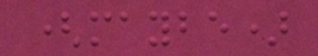(maybe)
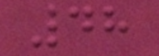48
